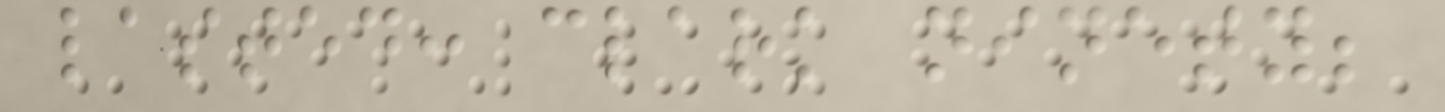lasted: clark ninety;
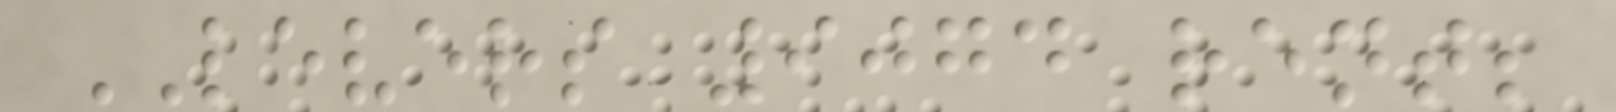LEVERS 9074 rent;
